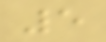5
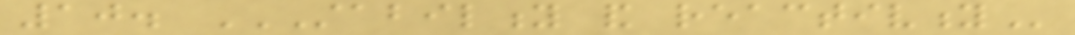10. STABILITY AND REACTIVITY
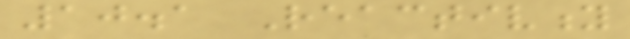10.1 Reactivity
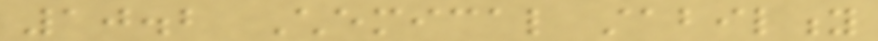10.2 Chemical stability
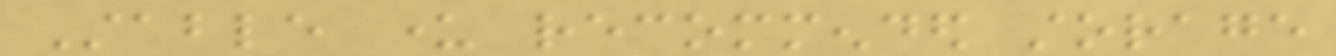Stable under recommended storage
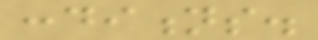conditions.
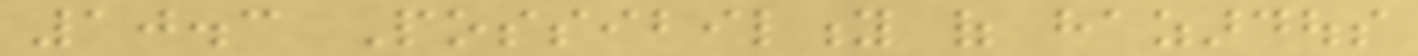10.3 Possibility of hazardous
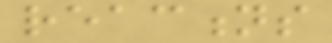reactions
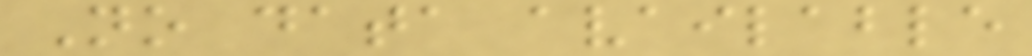No data available
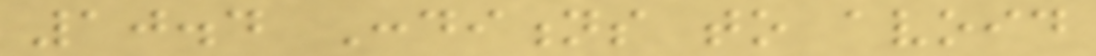10.4 Conditions to avoid
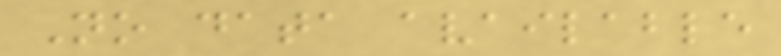No data available
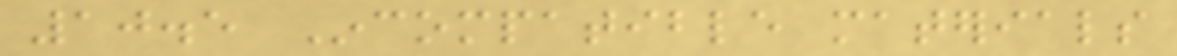10.5 Incompatible materials
